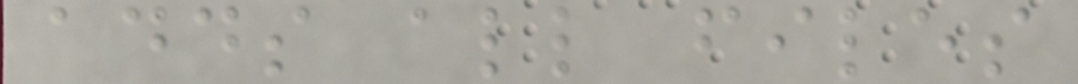adds all files
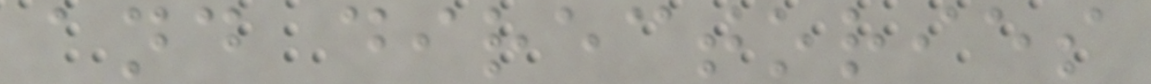and directories
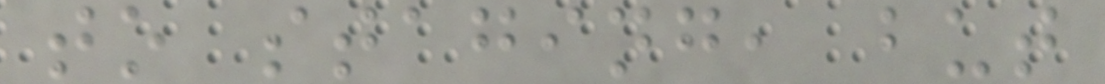to staging, but
